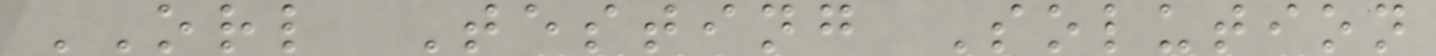ORL Testing Solution
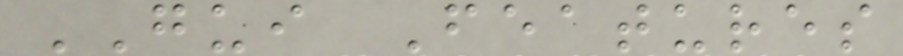GUI Features
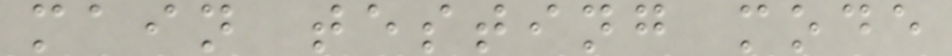main testing mode
